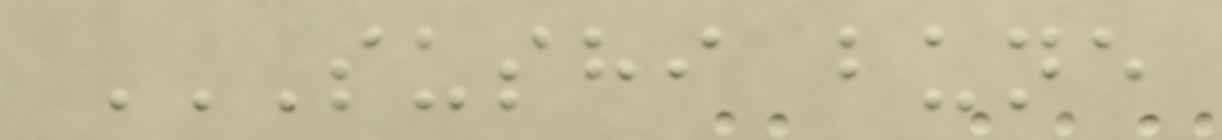SUSHI BUNE
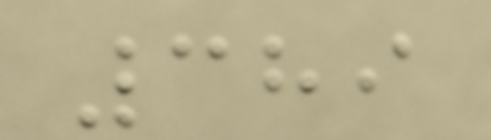389
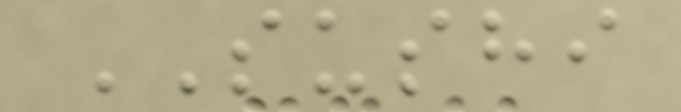SUSHI
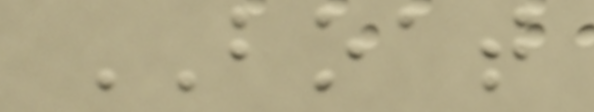BOAT
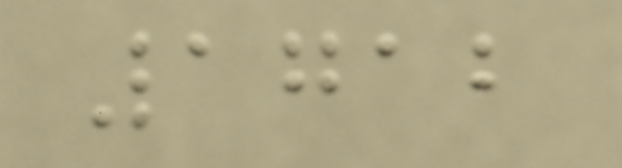1712
